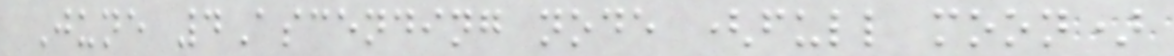June 4Ascending node (full moon)
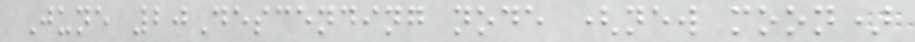June 20Descending node (new moon)
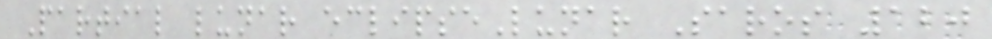Partial lunar eclipseLunar Saros 120
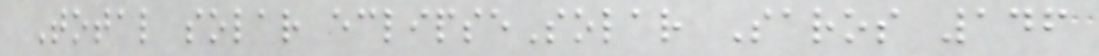Total solar eclipseSolar Saros 146
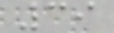39
